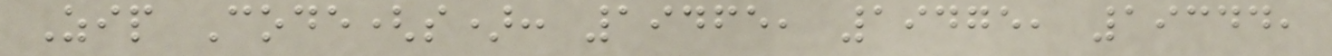Zip Code(s): 19465, 19475, 19344,
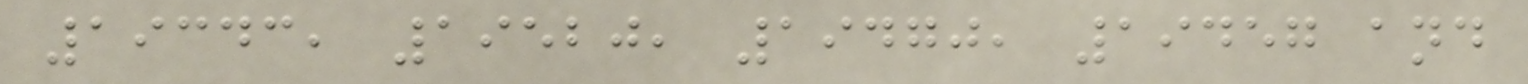19343, 19520, 19470, 19457 and
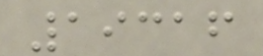19316
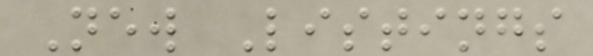New Listings
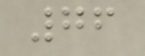76
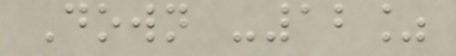Down -12%
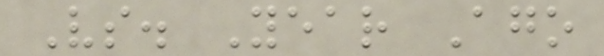Vs. Year Ago
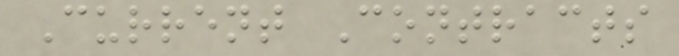Current Contracts
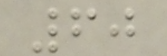60
